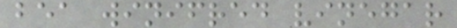bea winifred vinegar
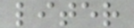liter
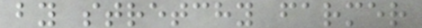by stretchy farmer
